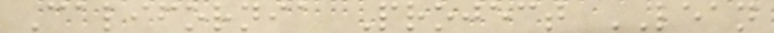California Project LEAN
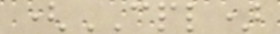(CPL)
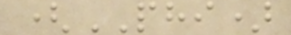(PHI)
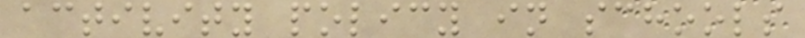activity policy in schools
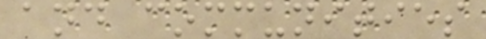and communities
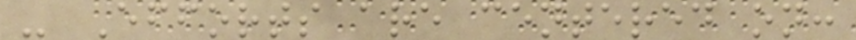- Efforts are centered on:
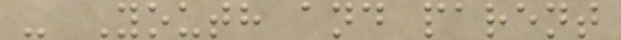- Youth and parent
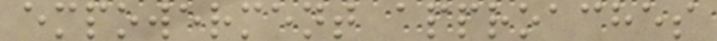empowerment approaches
